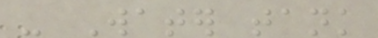- Water tank
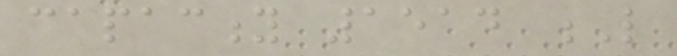capacity 1514 L
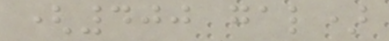(400 gal)
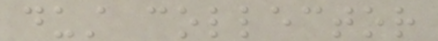dust collector
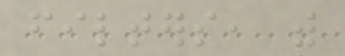filters, with
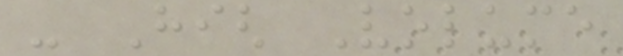- High Volume
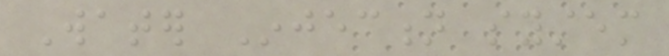Water Injection system
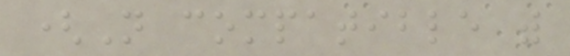(Not compatible with
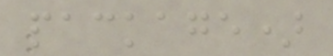package)
